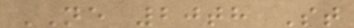NE 20th St
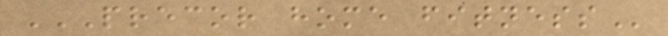PRECOR HOME FITNESS
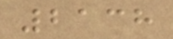2138
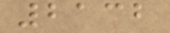2132
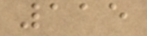115
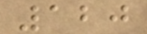120
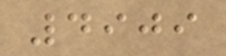4909
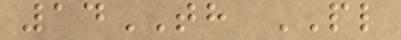14TH PL
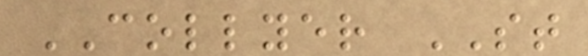COLLYER ST
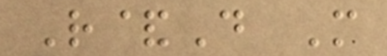R&D M
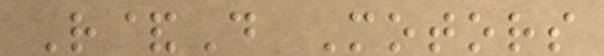R&D Motors
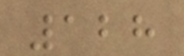128
